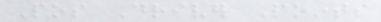Pos Driver Points
